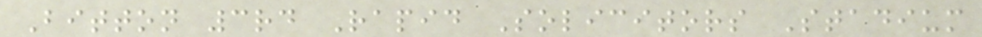Bitton 3rd Rapid Solicitors Stadium
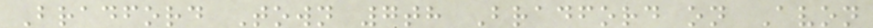Bradford Town 7th Bradford on Avon
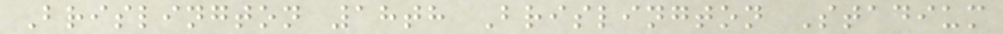Brislington 18th Brislington Stadium
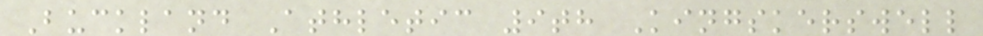Buckland Athletic 9th Kingskerswell
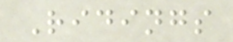Ridings
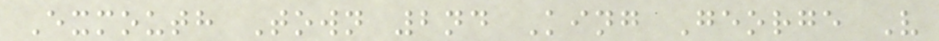Exmouth Town 2nd King George V
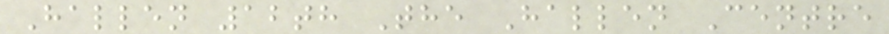Hallen 12th The Hallen Centre
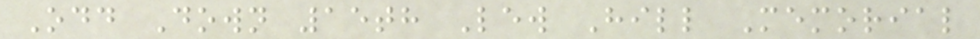Odd Down 15th Lew Hill Memorial
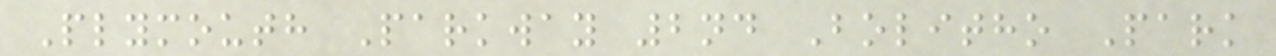Plymouth Parkway 2nd Bolitho Park
